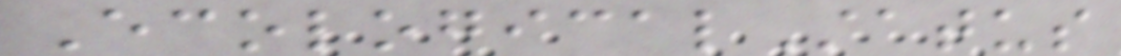EcologicalStatus
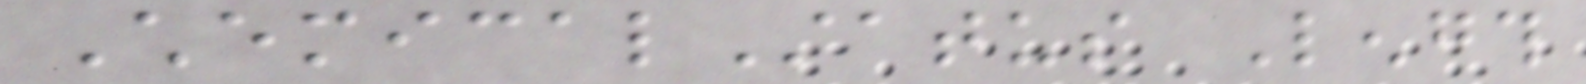ChemicalStatus Length
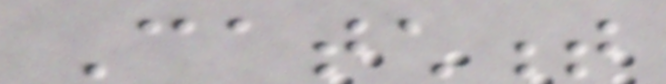Catchment
